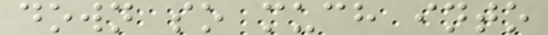down so much into
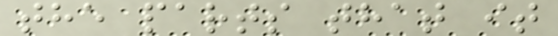the parts that it
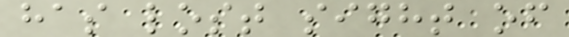has lost sight of
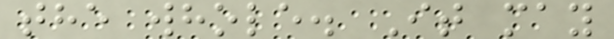the whole. It may
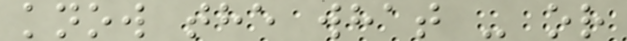know the what - or
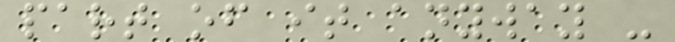part of it anyway -
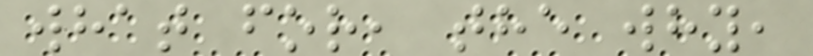what for, the why,
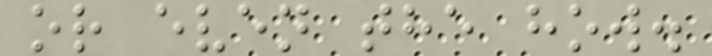or even the how.
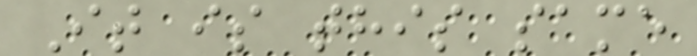It is this same
